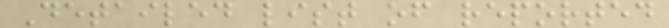Detailed list of reported
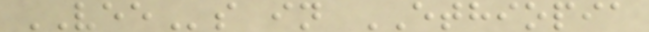VEEs in ETHIOPIA
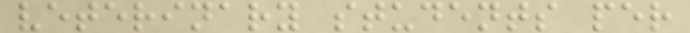veterinary students per
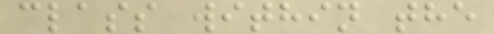class within the
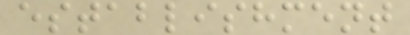establishment
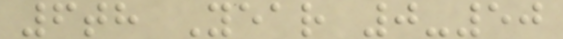6th Year 0-50
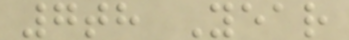7th Year
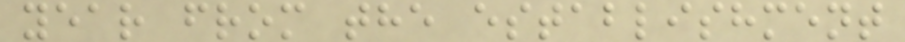year from the establishment
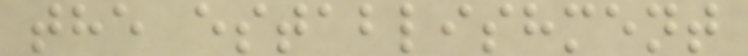the establishment
